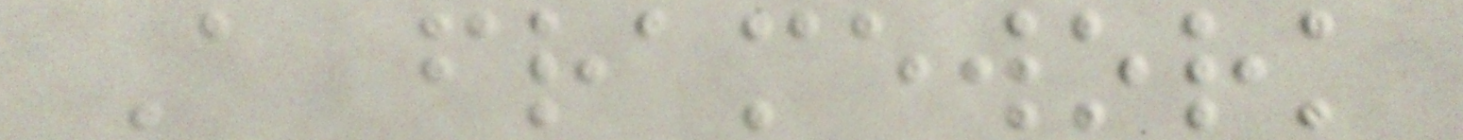A framework
